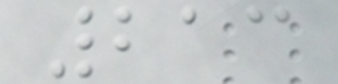213
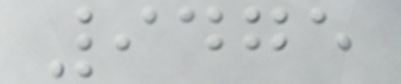9475
